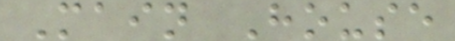Main House
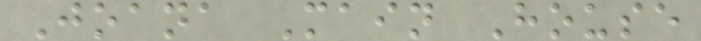Joana Main House
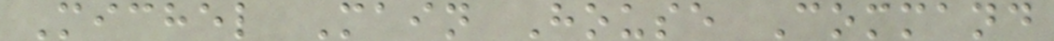Michel Main House Command
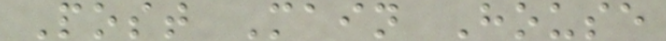Post Main House
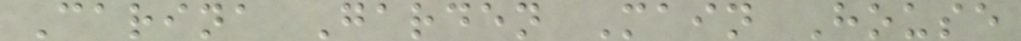Carina Garden Main House
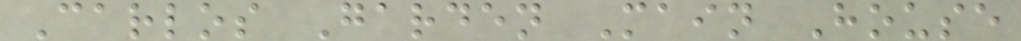Carlos Garden Main House
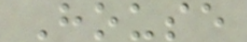House
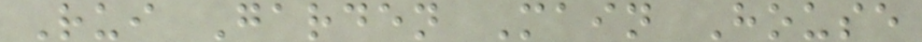Rui Garden Main House
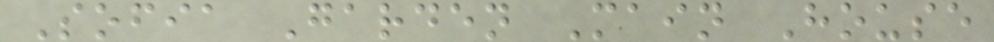Sofia Garden Main House
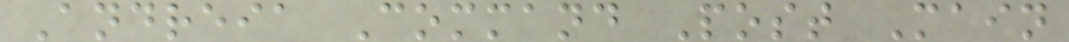Andreia Command Post Main
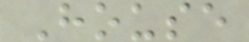House
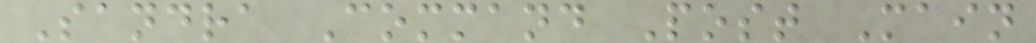Sandra Command Post Main
